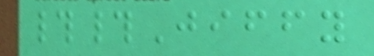##Jiffy
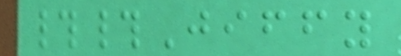##Jiffy
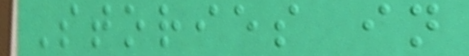Stories in
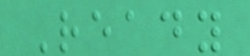Ready
